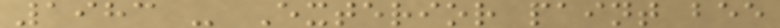1983 - Exterior paint bee
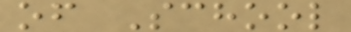of School
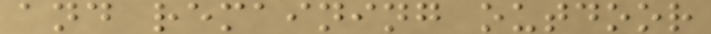and remaining outdoor
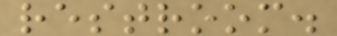restroom.
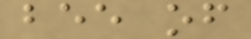bee of
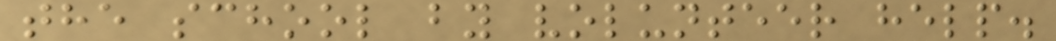the school by volunteer help.
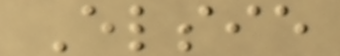Elsie
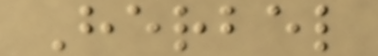Herbel
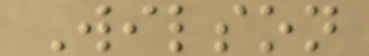Wilson
